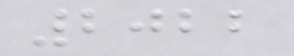2022
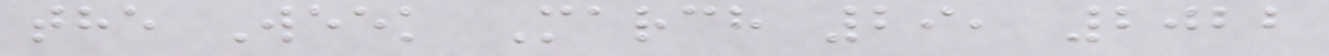the Week March 29, 2022
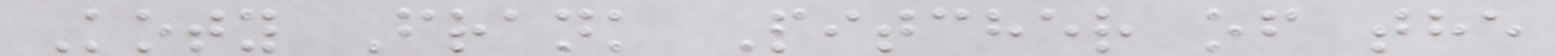Koty Frank Pitcher of the
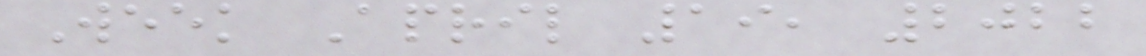Week April 19, 2022
